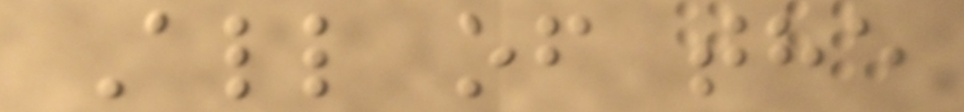All of the
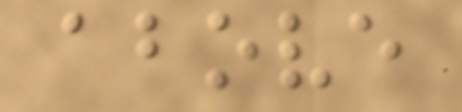above
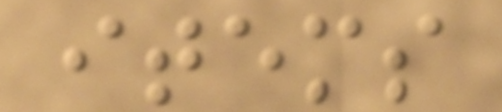items
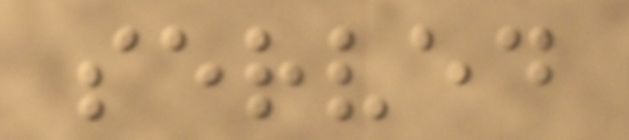served
